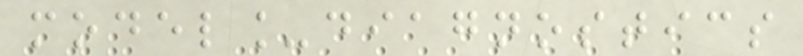model_diagnostics
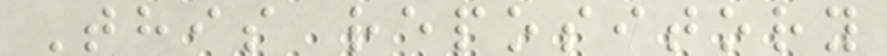This repository
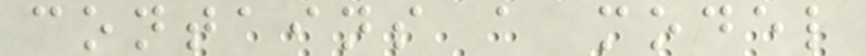contains a model
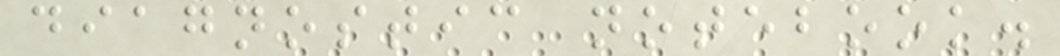diagnostic notebook.
